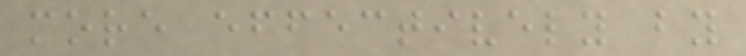more effectively by
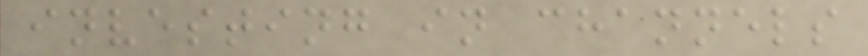investing in channels
